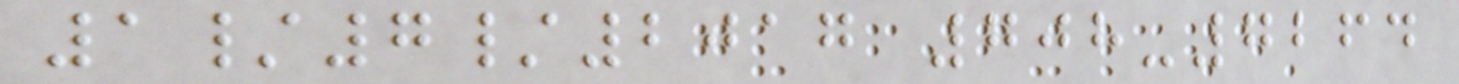1/7/2017 708-7264
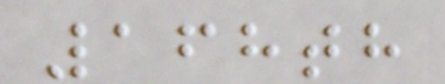168th
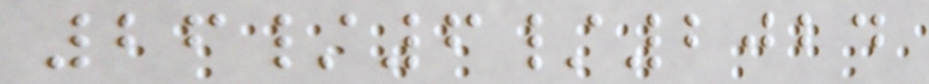26/6/2024
